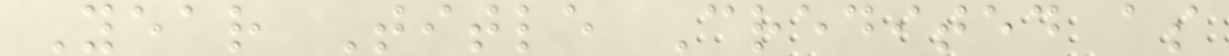Year Title Credited as
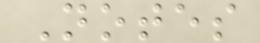Notes
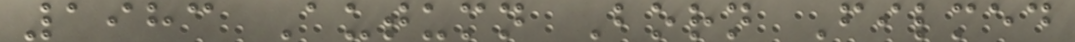1983 Autumn Born Filmed
